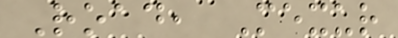Road, Mexur
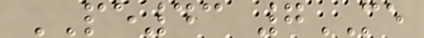PE43 7ME
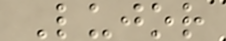Lujor
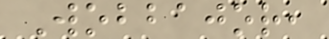Wobbajor,
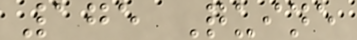175 Quine
